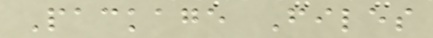Package Files
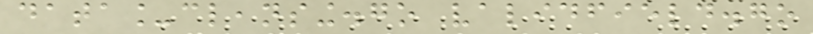data_cleansing.go validfield.go
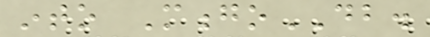into MongoDB.
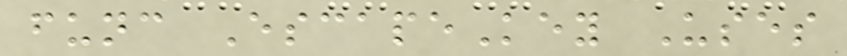func EscapeKey Uses
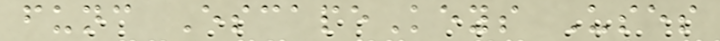func EscapeKeys Uses
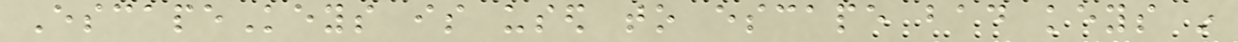EscapeKeys is used to escape bad keys in
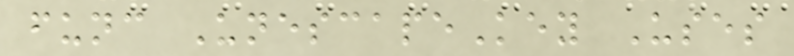func UnescapeKey Uses
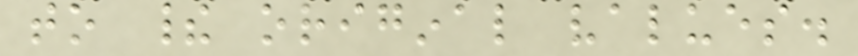to their original values.
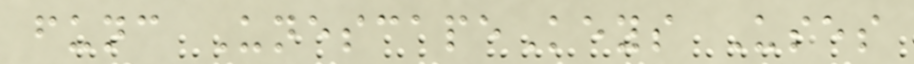func UnescapeKeys Uses
